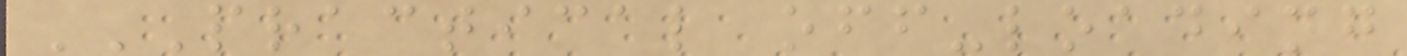PRACTICAL OFF-LOADING
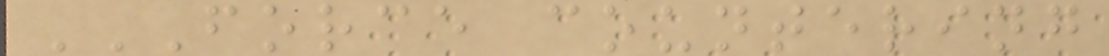FORCE COUNTERING
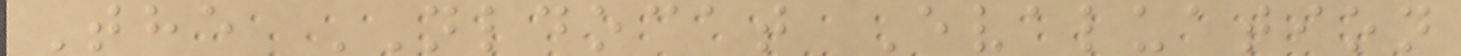The NLDOCAT Evaluation
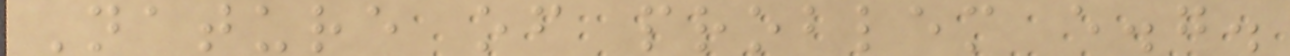Nature of problem e.g.
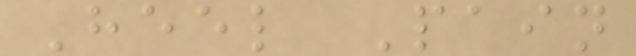Heel Pain
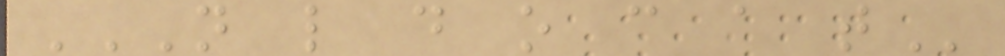N L D O C A T
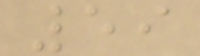59
